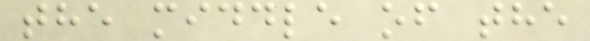the middle of the
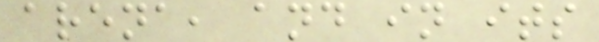arena, and in its
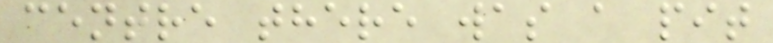centre there was a pit
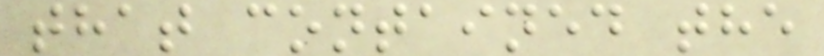that contained the
